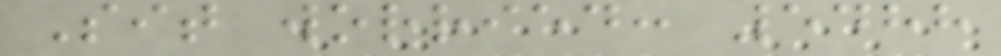Sit worried: 5488
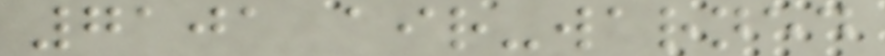7101 air-warned
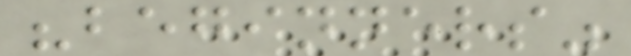"beginners"
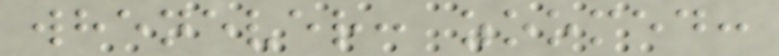whenever: zoomed:
